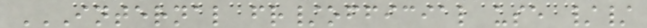INTERNAL FR/OFFICIAL USE //
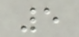5
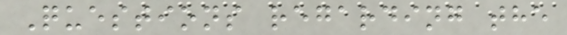Questions regarding the
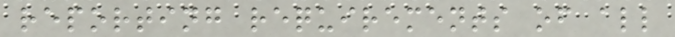reporting requirements of all
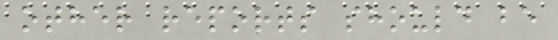other reports should be
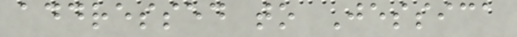addressed to Jessica
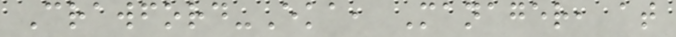Crawford-Eka, Manager, at
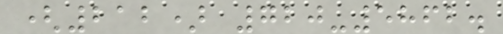(212) 720-5862.
